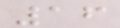16
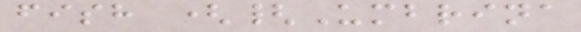fish ({Umbrina
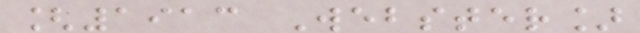[1913 Webster]
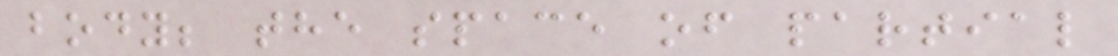body; the space of partial
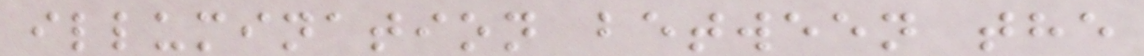illumination between the
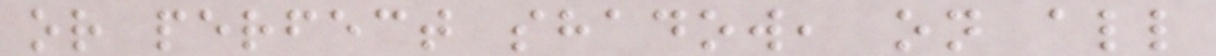or perfect shadow, on all
